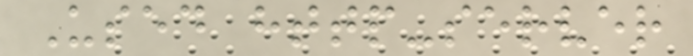Used http-server
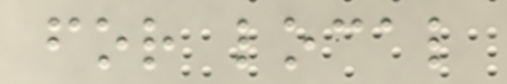for local
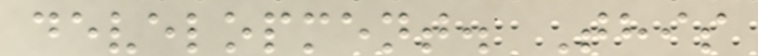development. This
